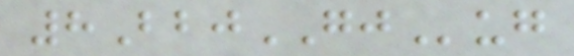8BbjGJug
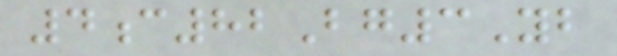4c82Bg3Yb
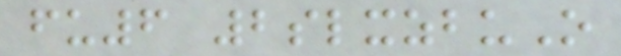fu6 2slxzbuO
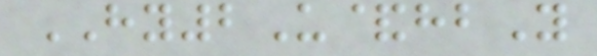HY2U&hbY
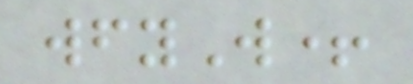wfyW+
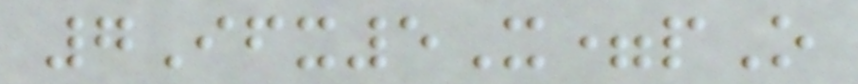7Ifx5X=pO
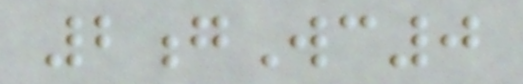2gWc0
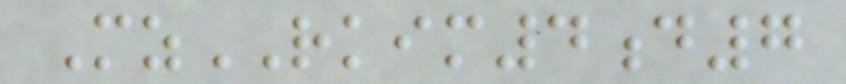MzRKIM4d7
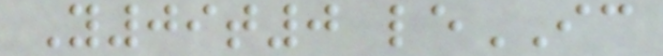Y09t0 leIC
